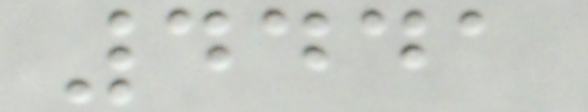4441
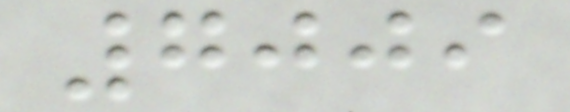7009
